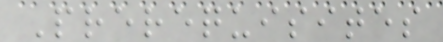Prerequisites
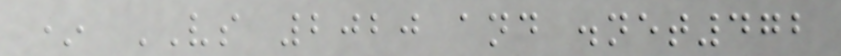* VS 2020 and .net472
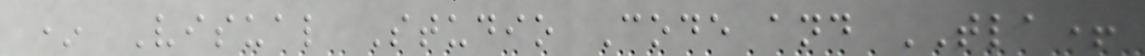* Visual Studio Code and TLA+
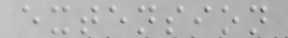extension
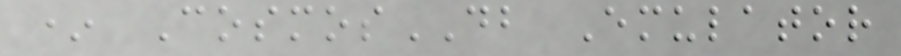* CosmosDB Emulator
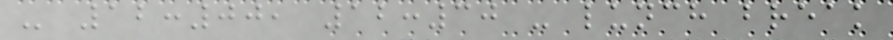- 12:00, 12:30 - lunch break
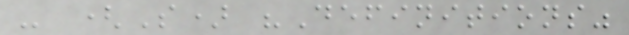- (S) "Definitions"
